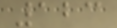123
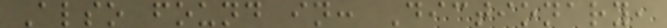Also found in: Dictionary,
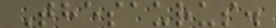Thesaurus.
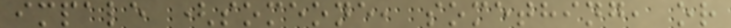impale (someone, something, or
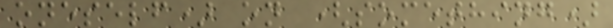oneself) on (something)
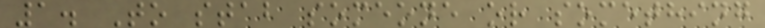1. To stab someone or something
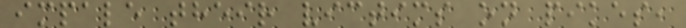impale their victims on pikes,
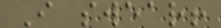I swear!
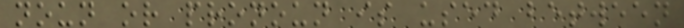noun or pronoun is used between
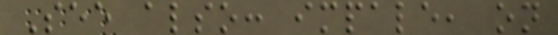See also: impale, on
